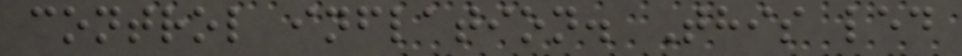control inflation. This led
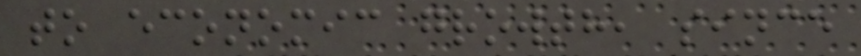to economic growth, since
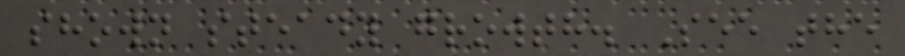shown steady growth. See the
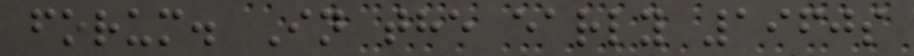forum. In the early 1960s
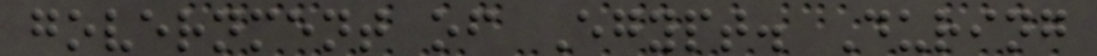government of Egypt. During
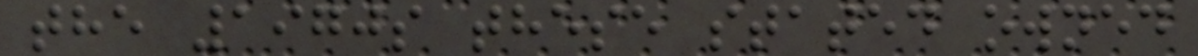the 1970s these stated owned
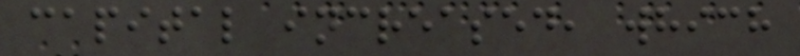capital increased, which
